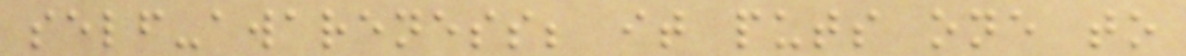self-awareness; it puts one to
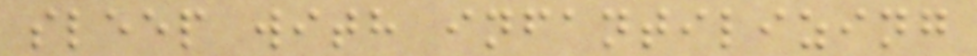sleep with infantilizing
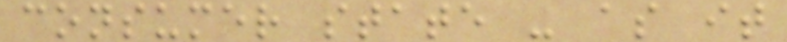consumer state - as it
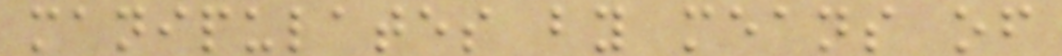manipulates by means of
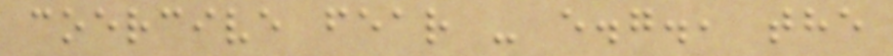coercive fear - e.g., the
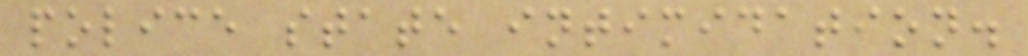police state intimidation.
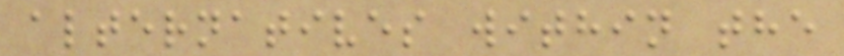alternatives within the
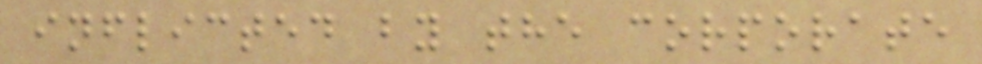inflicted by the corporate
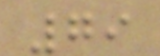79
